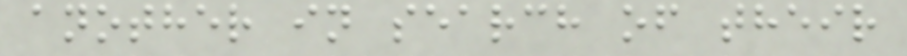another in search of their
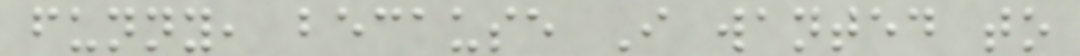funny, because I wanted to
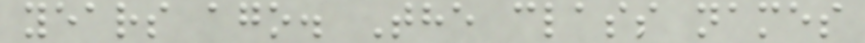years ago. The class names
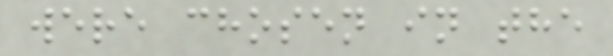were chosen in the
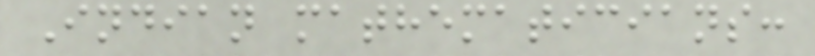Indian mathematicians:
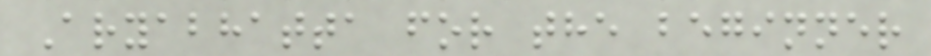Aryabhatta for the beginner
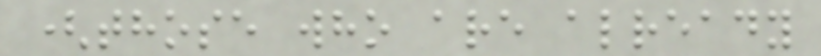(those who are already
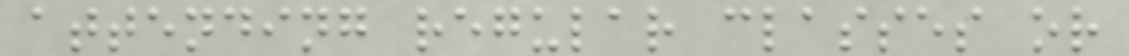attending regular classes or
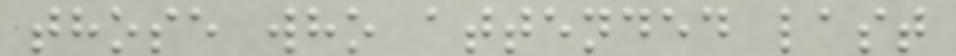those who attended last
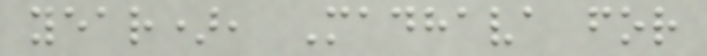year), Madhava for
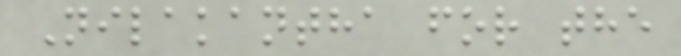Nilakantha for the
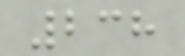238
